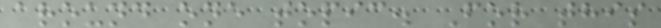around one topic. For this
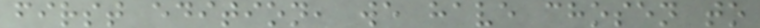first edition, we have chosen to
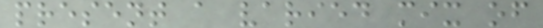present a varied mix of
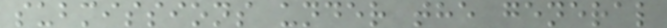submissions under the general
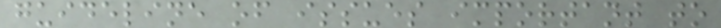guideline of issues important to
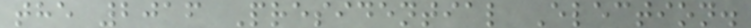the 2016 Presidential Election.
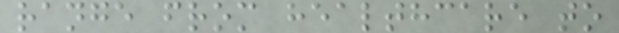range from healthcare to
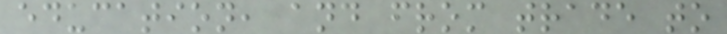education, and from trade to
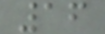16
